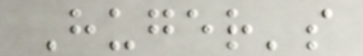Huger's
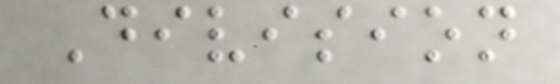Division
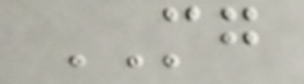MG
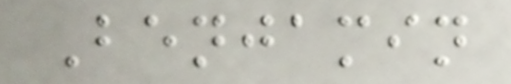Benjamin
